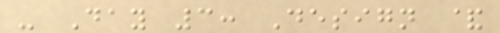- Day 3: Design &
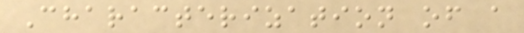Characterization of a
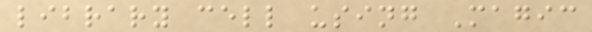library cell using Magic
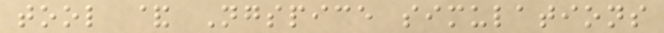tool & Ngspice simulations
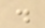.
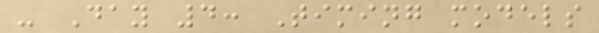- Day 4: Timing models
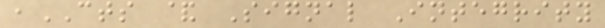,CTS & Signal Integrity
